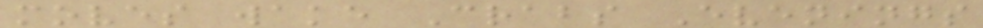moves wake Crabs Evenings
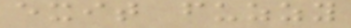exit fuzzy
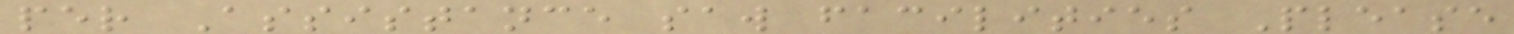per Assistance saw facilities Please
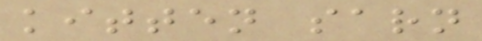kitten sarn
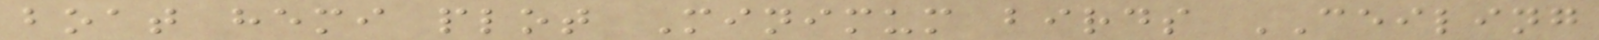boat hemi plot Minimum birds CEILING
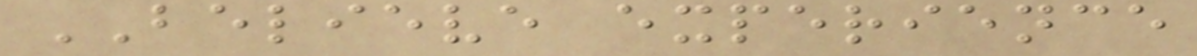BELIEVE experience
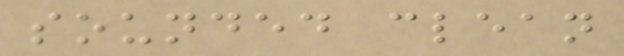sounded clean
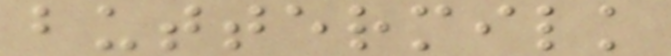buttermilk
